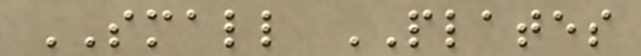SMALL PLATES
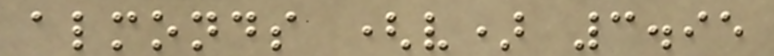almonds (v) 3.95
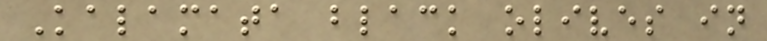Kalamata black olives in
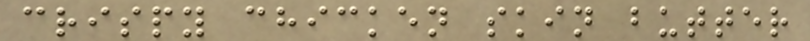crispy chicken skin butter
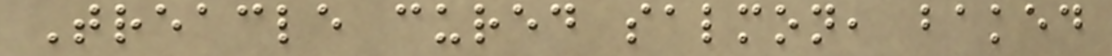Treacle cured salmon, baked
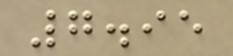7.95
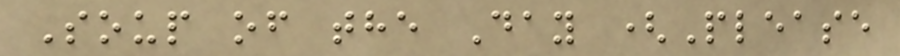Soup of the Day (Please
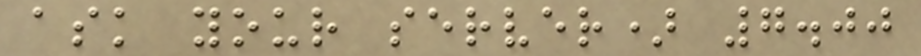ask your server) 7.00
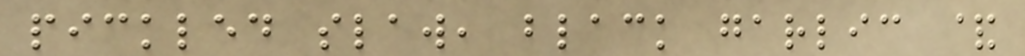pickled slaw, black garlic &
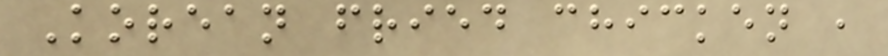Korean fried chicken ,
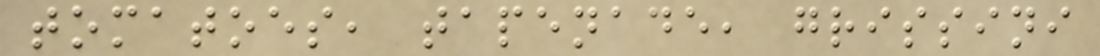tomatoes, tapenade, grissini
